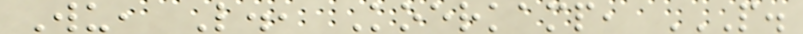Wu, L., Koerkamp, P.
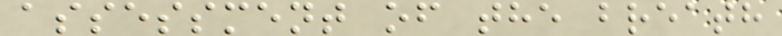assessment of the breath
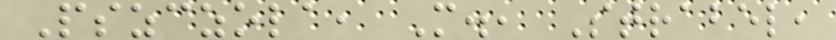Pszczola, M., Strabel,
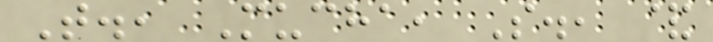T., Mucha, S., &
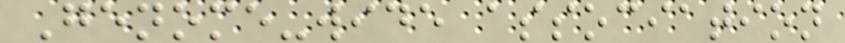Genome-wide association
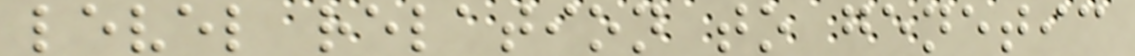level relation to genetic
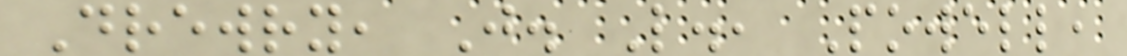Drewry, J. L., Powell,
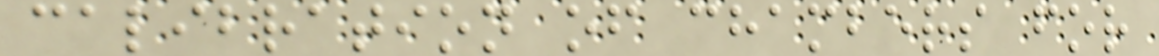calibration of chambers for
